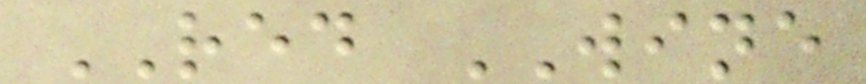RED WINE
